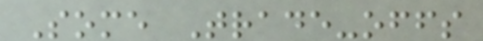Some Trade-offs
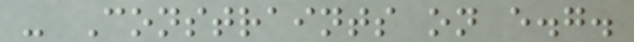- Constraints on e.g.
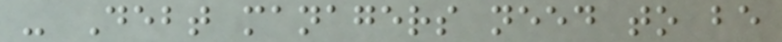- Debt managers need to be
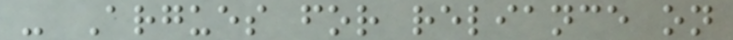- Argues for reliance on
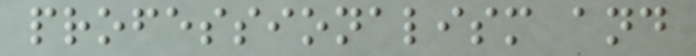professionalism and
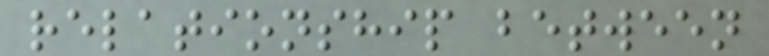relationship between
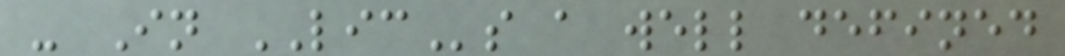- In LICs a well defined
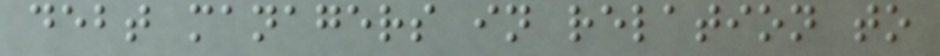debt managers in relation to
